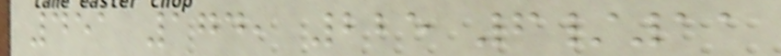451 174, 225 6/11
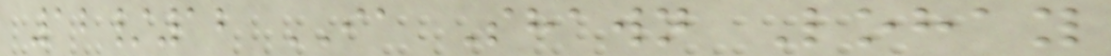12/12 IA Shawn Lohay
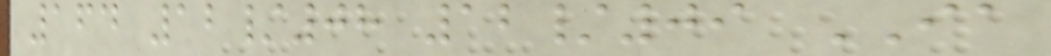164 12/08 12/09 IA
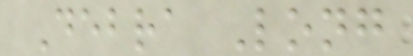Debra Long
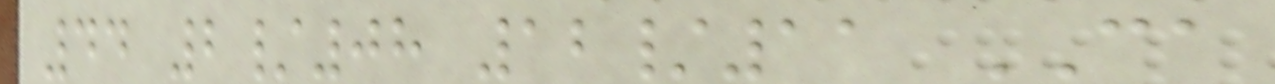44 2/08 12/11 CA
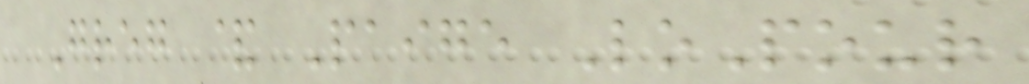Greg & Paige LoPour
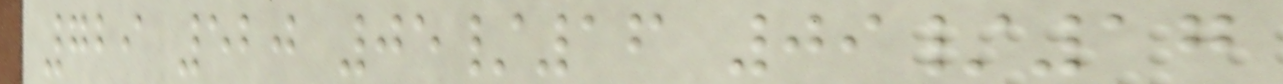729 520 05/16 09/17
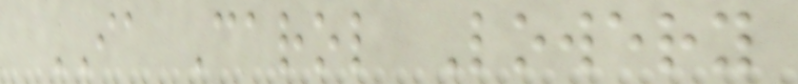IA Carol Lowery
